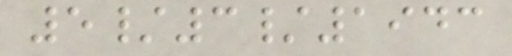5/3/1943
